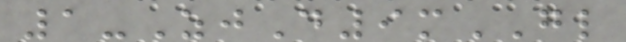1-ZjD9mGL
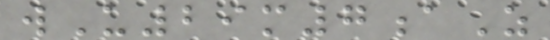wU29m7aZ
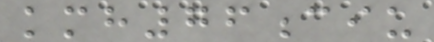kmh76ciu
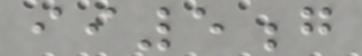ii5g
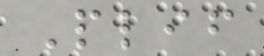Plif
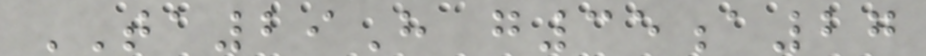TA29H g35a27
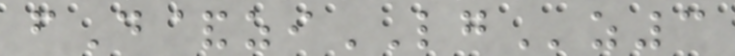fD&ziLGz3
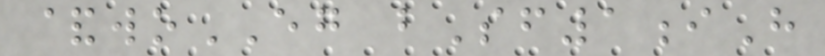&woEG bSf1iH
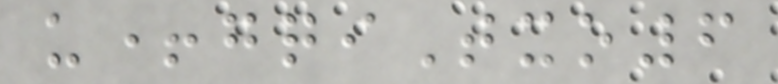u+gqiTxo6
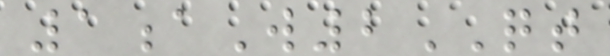1aW2QT
